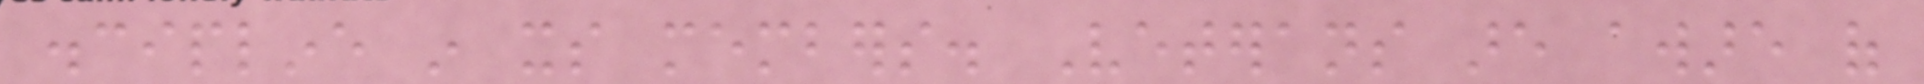discipline in its members. Veterans are aware of
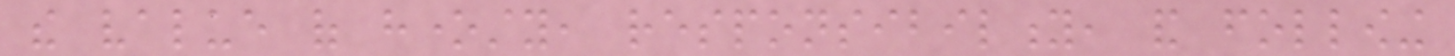the value of honesty, responsibility, and following
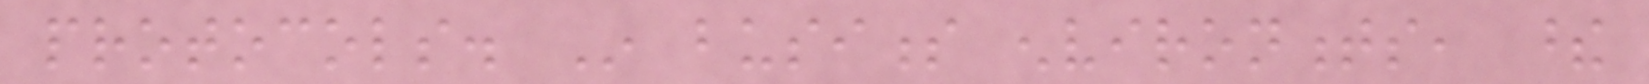protocols. In business environments, these
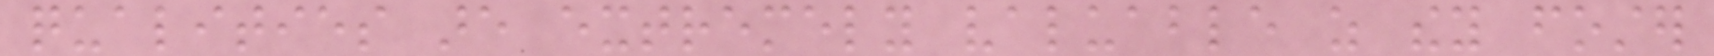qualities are extremely valuable as they foster
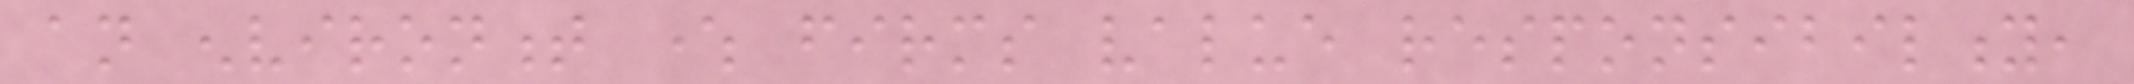an environment where firms value responsibility,
